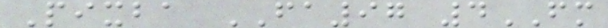Pixba FA97 4FM
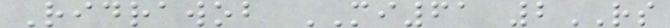Ridrawob MI61 2RS
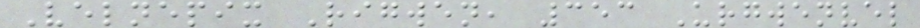Velnepix Rigwen, 353 Urgwenvel
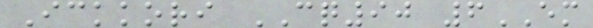Ickkori CQ90 6EM
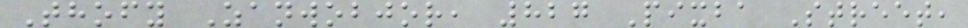Thofy Zanwobjor, 827 Pixba Street,
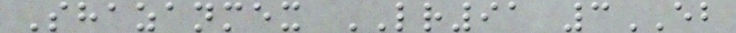Shazanmex LR91 3EB
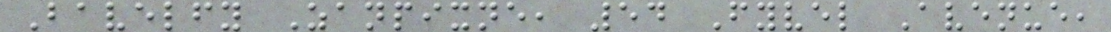Bavelfy Zanpixne, 54 Fyvel Avenue,
